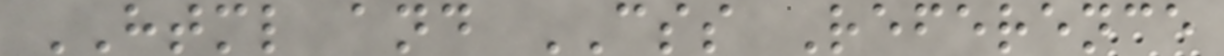HTML and CSS Reference
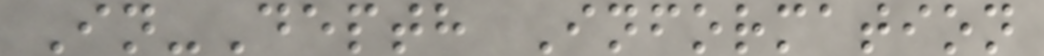In-Depth Information
